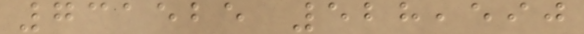731525 528,590
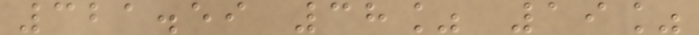321.59 38% 19%
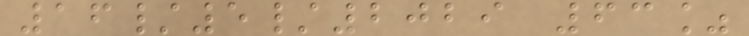16/5/2029 63%
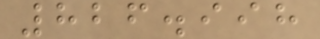826.998
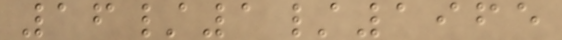16/1/1965
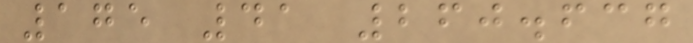175 41 260.637
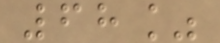68%
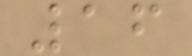16
